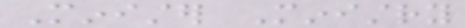Minister Ministry
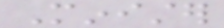Minister
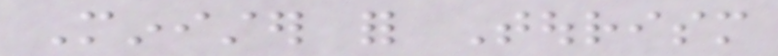Minister for Tourism
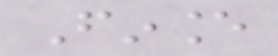Finance
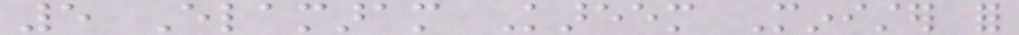5 Elamaram Kareem Minister for
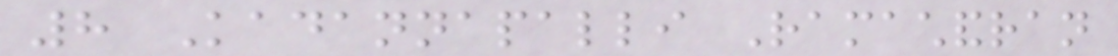8 Kadannapalli Ramachandran
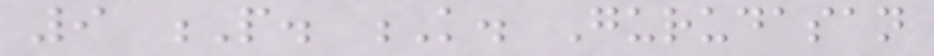9 P. K. Gurudasan
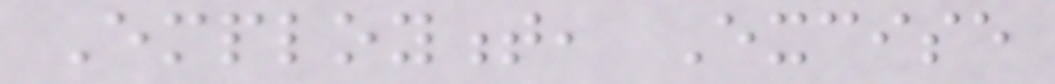Employment, Excise
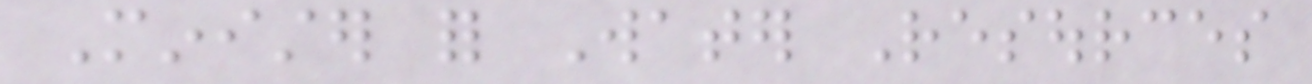Minister for Water Resources
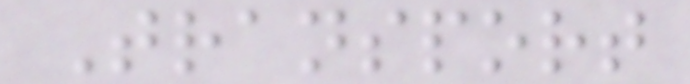Transport
